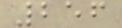256
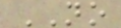NO
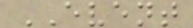EVENT
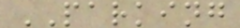PARKING
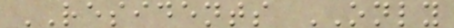RESIDENTS ONLY
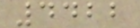4422
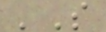'S
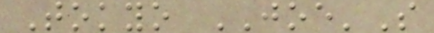Tokyo JOE'S
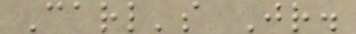Carl's Jr.
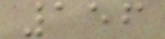156
